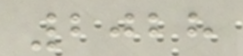2028
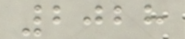2028
